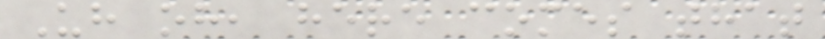Uh oh, here comes that
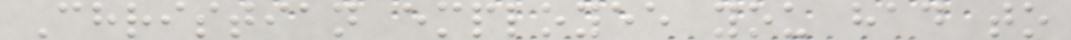Christian employee you had to
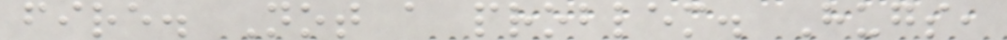fire. Not a problem. Hugs,
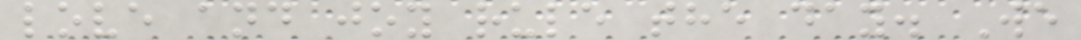love and joy rule the day. We
